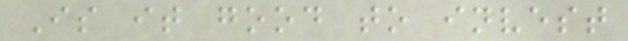Is it good to invest
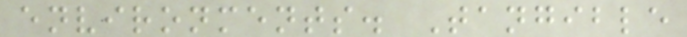environments. Tangible
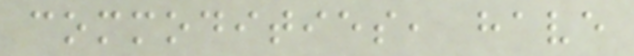commodities, have
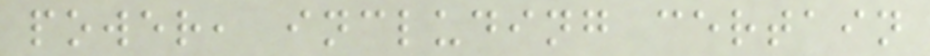power, including certain
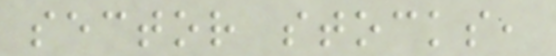sector stocks,
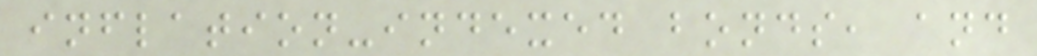inflation-indexed bonds, and
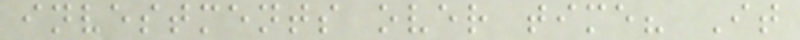investments over time? It
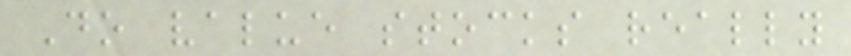Do value stocks really
